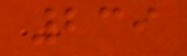239
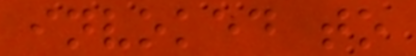invoked to
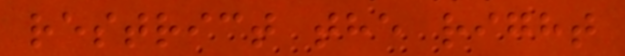restrict the right
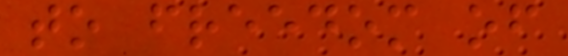to freedom of
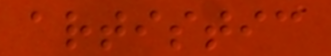artistic
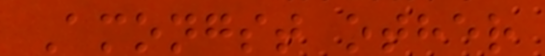Amongst other
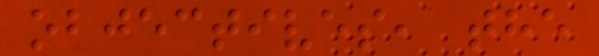objectives, the
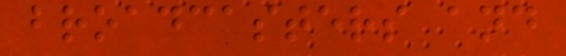broadcasters and
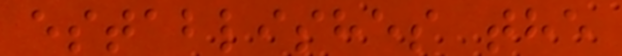establishes the
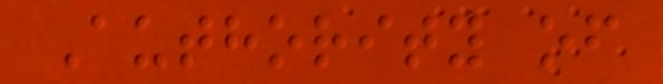Authority of
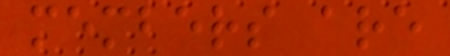members are
